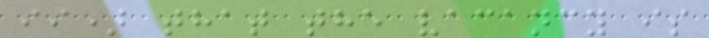ii) that the vacancy is
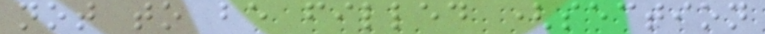not to be filled (section
